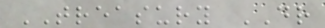TREASURY DR
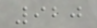920
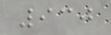930
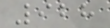928
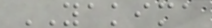YAKIMA
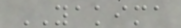YAKIMA
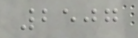2507
